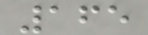165
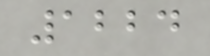1224
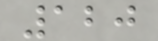120
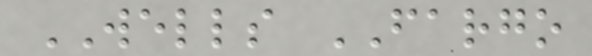WELLS FARGO
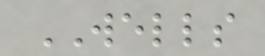WELLS
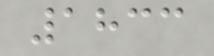1833
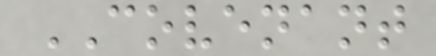COVENANT
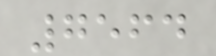7564
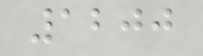1200
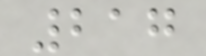217
